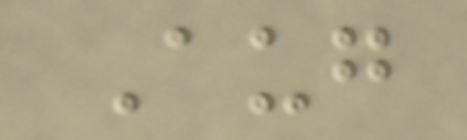Aug
